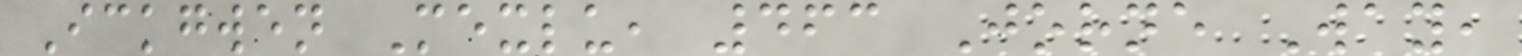Ickgwen Mexlu, 463 Jorne Way,
